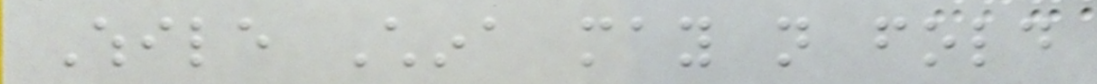While China may not fold
